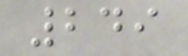249
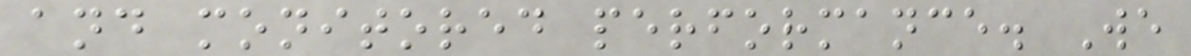and monitored performance. We
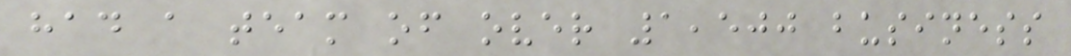had a team of over 1,500 business
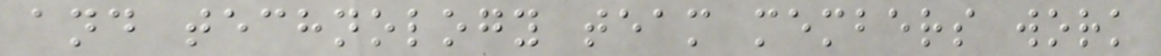and technology team members work
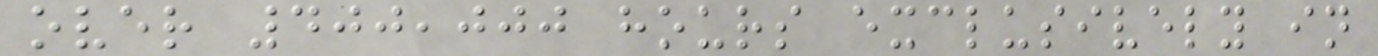over 400,000 hours exclusively in
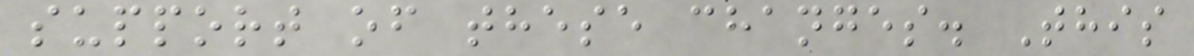support of these changes. This
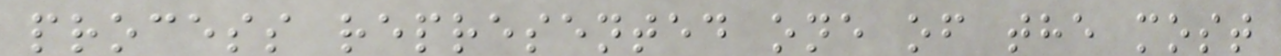process represented one of the most
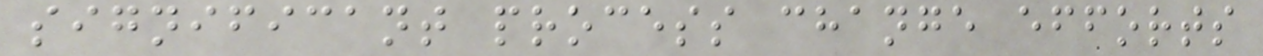significant process change efforts
